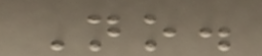No.
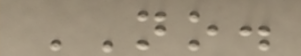NO.
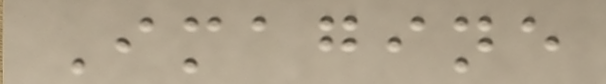Imagine
